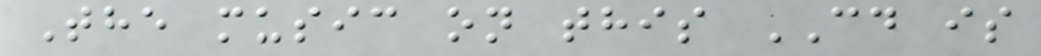The music on this CD is
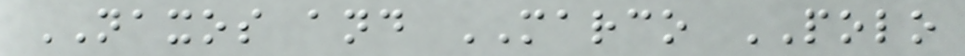NAXOS and MARCO POLO
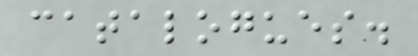catalogues.
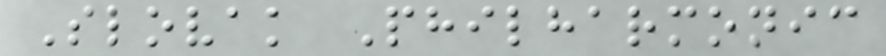Slovak Philharmonic
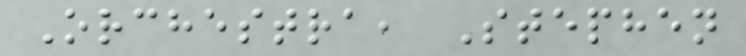Orchestra, Stephen
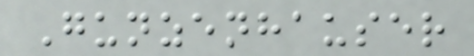Gunzenhauser
